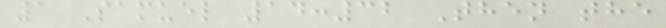1 Samuel 14:32 Then the
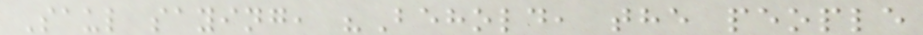Saul saying, "Behold, the people
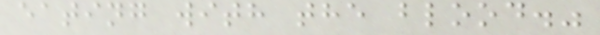eating with the blood."
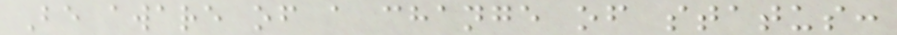Be aware of a change of status:
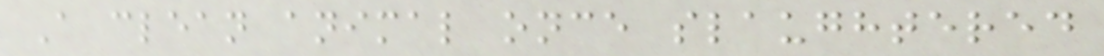A clean animal once slaughtered
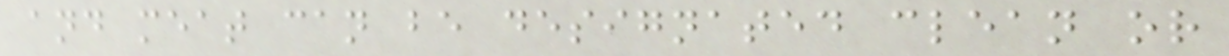and meat can be designated clean or
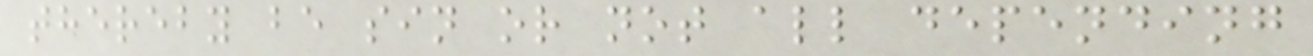thereby be sin or not all depending
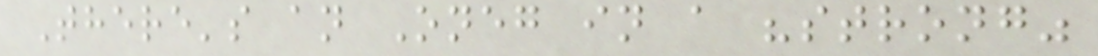There's an Oneg in a "strong"
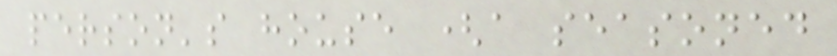person's house (a seasoned
